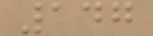147
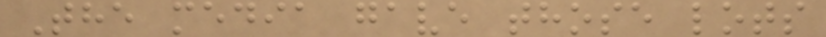The media gave those lots
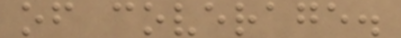of coverage.
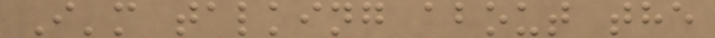I'm talking about the
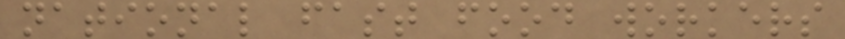national fast food workers
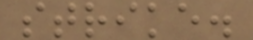strike.
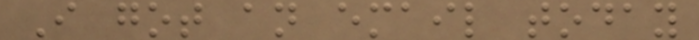I got an email today
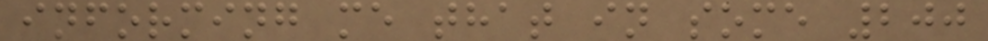informing me that in some 200
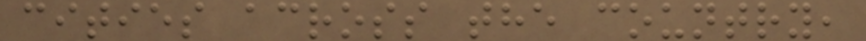cities across the country,
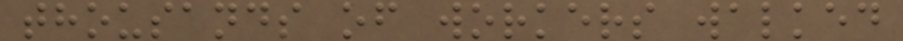thousands of workers walked
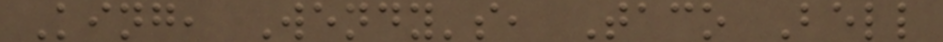King, Wendy's, Taco Bell
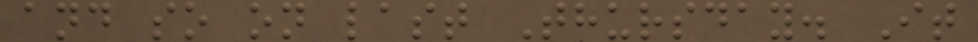and so on last Thursday. It
